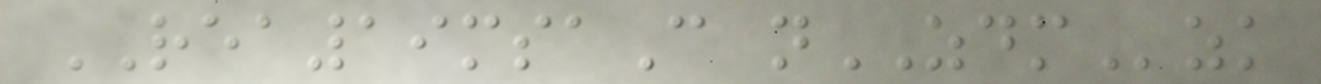REA19msaC nZDMzk
